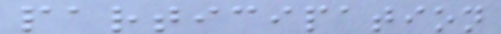participation
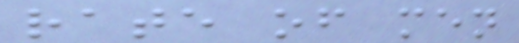rate of men
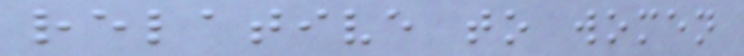relative to women
